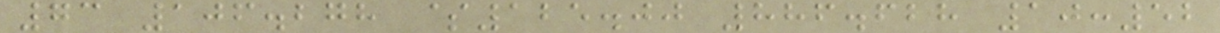73 106.278 $125.00 886.628 10:52
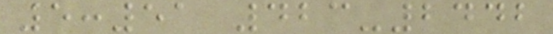5:51 423-2442
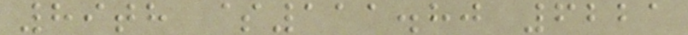89th $111.80 6221
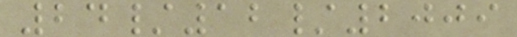24/12/2009
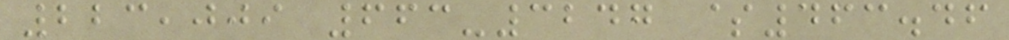223,009 663-3247 $463.46
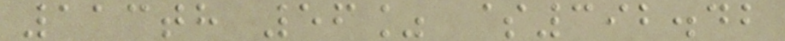113th 56% $392.42
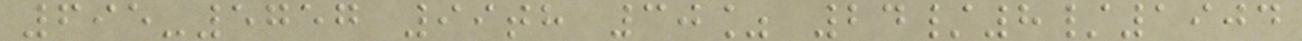695-5757 99th 30% 24/8/1904
